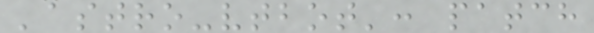'astro-vtbot': patch
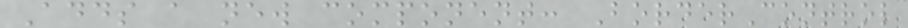Adds a new component: BorderControl
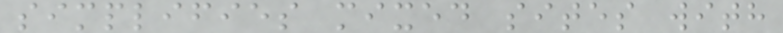simplifies mixed sites with
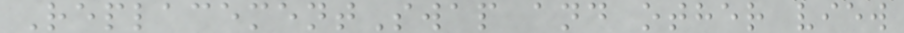ReplacementSwap and other view
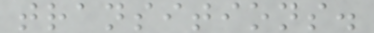transitions.
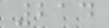214
